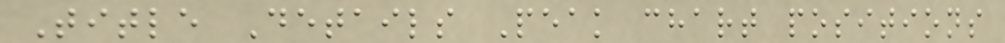Title Details Peak chart positions
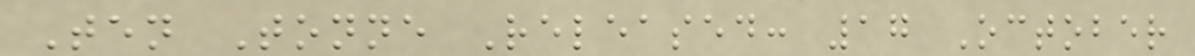Ten Tonne Released: 17 October
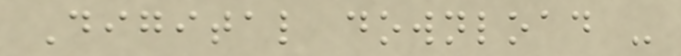Digital download -
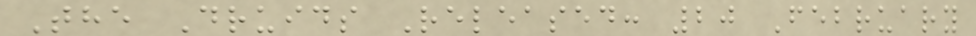The Druids Released: 20 February
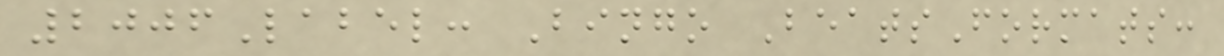2006Label: Bingo BeatsFormats:
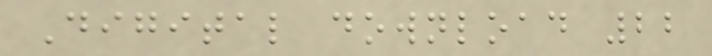Digital download 22
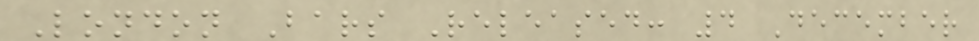London Bars Released: 4 December
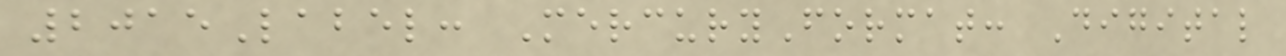2015Label: MercuryFormat: Digital
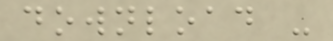download -
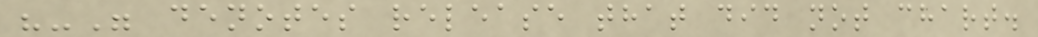"-" denotes release that did not chart.
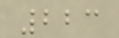223
